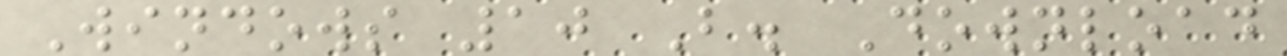Windows 10 B. Download
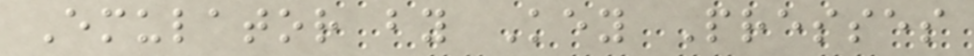Emulator by Key Presses
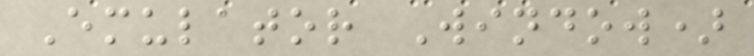Emulator Window)
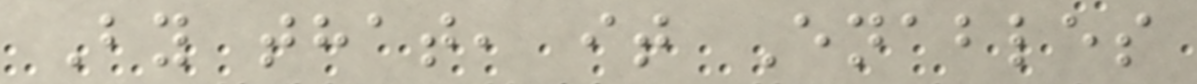By that, it Enables
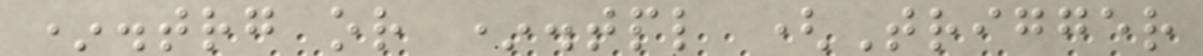*.trg or *.tpl (Trigger
